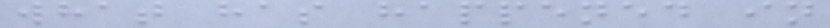what has happened in
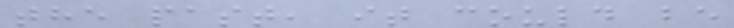the past, it could be
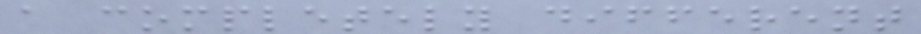a completely different
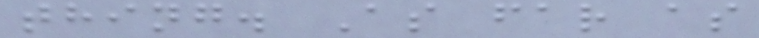thing. As far as
